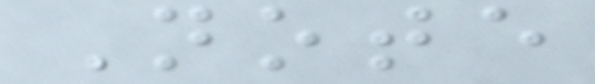Note
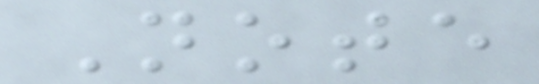Note
